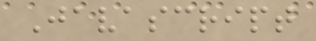Javascript
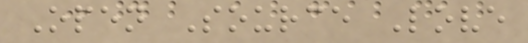Open Source Love
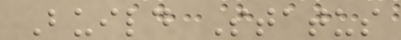Build Status
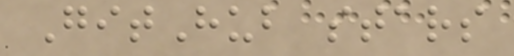GitHub stars
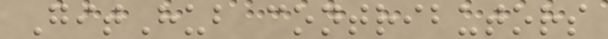GitHub contributors
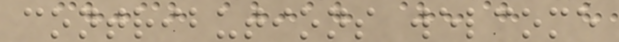contributions welcome
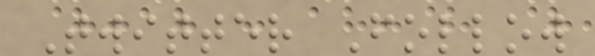Twitter Follow
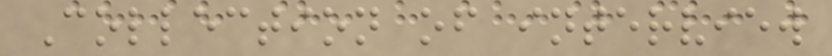Collection of interview
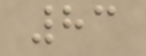83
